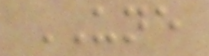UNE
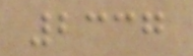2337
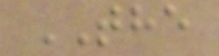THE
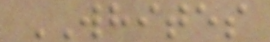WHITES
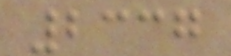2337
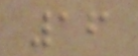16
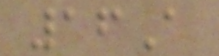16A
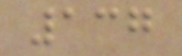137
